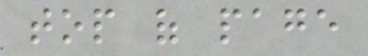top of page
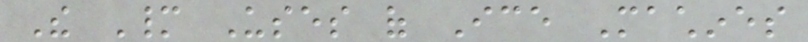The Many Uses of Ice Machines
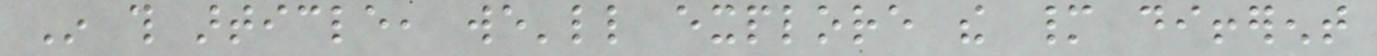In this article, we'll explore the many different
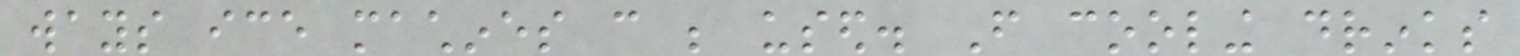ways ice machines can be used. From cooling drinks
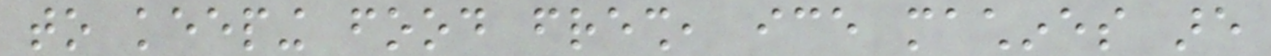to keeping food fresh, ice machines are
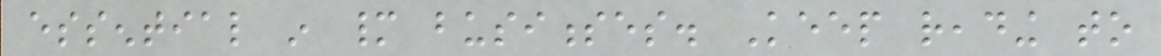essential in many businesses. Keep reading to
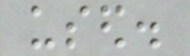used.
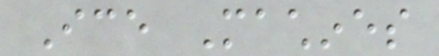Ice Machines
